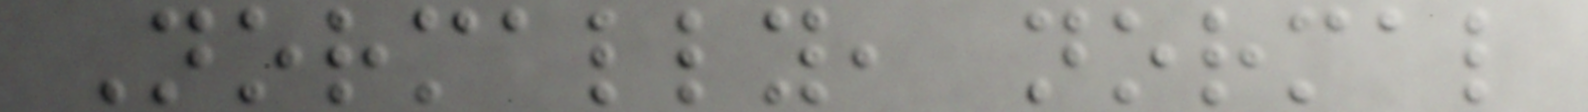Normally, normal
